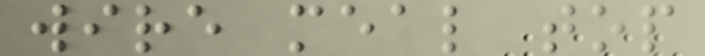wire meal top
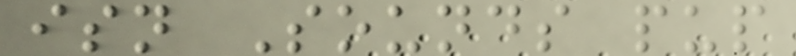isn Sounds pup
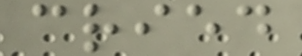cried
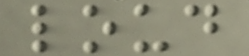loud
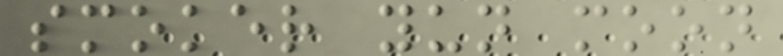smoker yun moon
